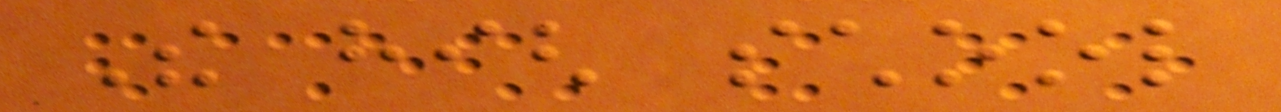The high school
